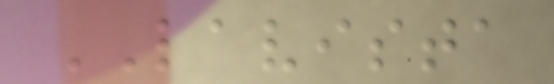LAVISTA
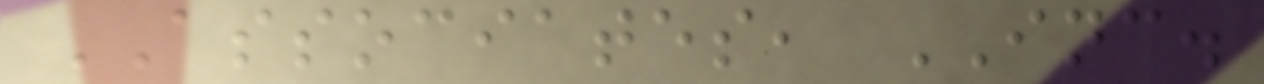ASSOCIATES, INC.
